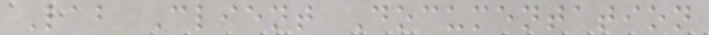Lab Client Documentation
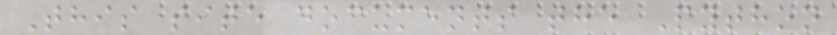This site documents the Python
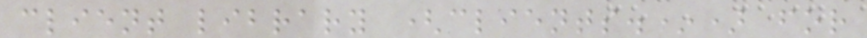client library (clients.*) for
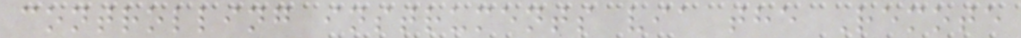controlling instruments via the Remote
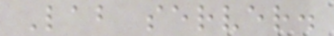Lab server.
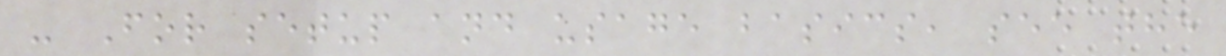- For setup and usage basics, see the
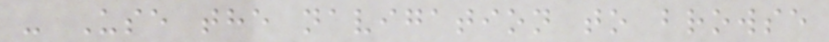- Use the navigation to browse
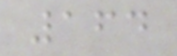164
